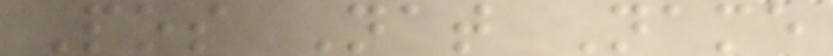Pos Nat Name
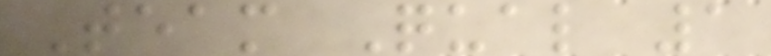Team Qual 1
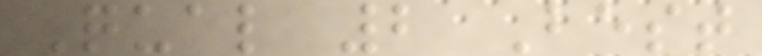Qual 2 Best
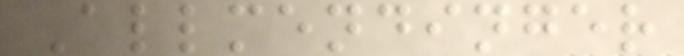Allmendinger
